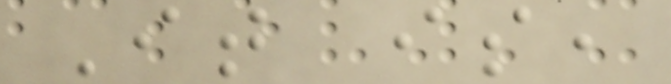It is,
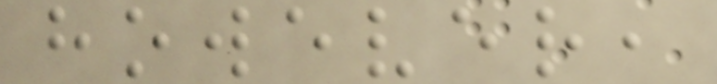however,
